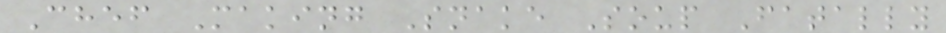Chef Making Snake Soup Fatally
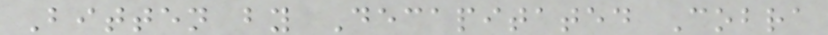Bitten by Decapitated Cobra
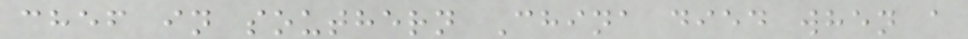chef in southern China died when a
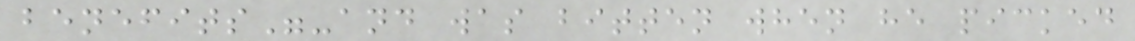benefits"-and was bitten when he picked
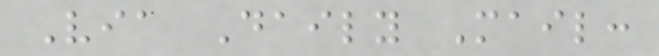Via Daily Mail:
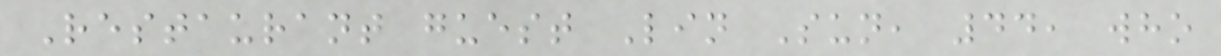Restaurant guest Lin Sun, 44, who
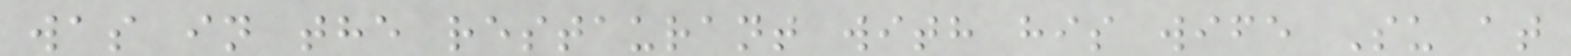was in the restaurant with his wife Su at
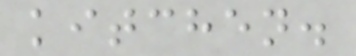kitchen.
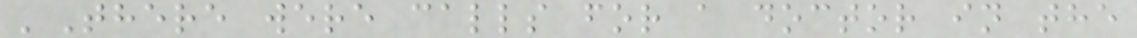'There were calls for a doctor in the
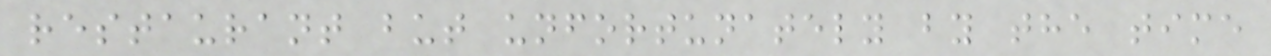restaurant but unfortunately by the time
